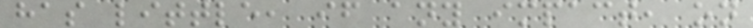has little, if any impact, on
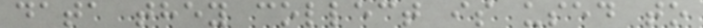data they collect is used to
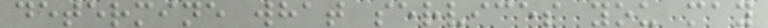determine what services you may
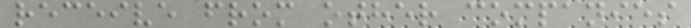receive from other companies
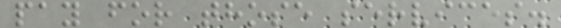pay for those services.
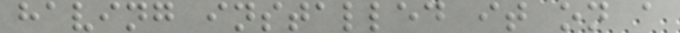having installed it on a
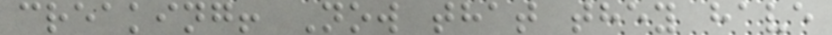creaking! Now that they have
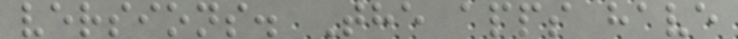versions. The apps have
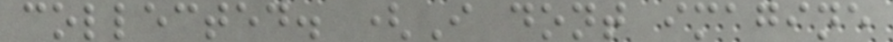collected. (I dont imagine
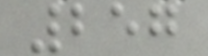257
